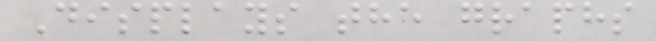Displays the graphs
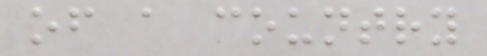of a country
